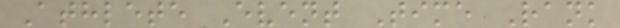Athlete Event Time Rank
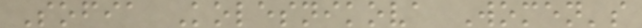Sofia Kolesnikova Women's
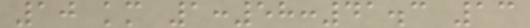10 km 1:58:41.3 13
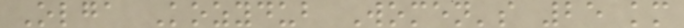Olga Kozydub Women's 25 km
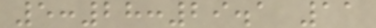5:28:29.1 11
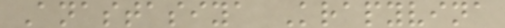Anastasiya Krapyvina
